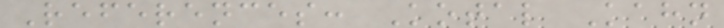References: Kotal Kahn
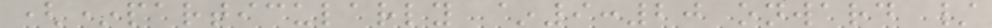(*particularly ~9:20 onward /
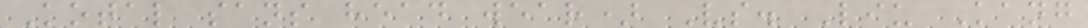Kotal sans head wear) Vs. Liu Kang
